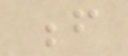f
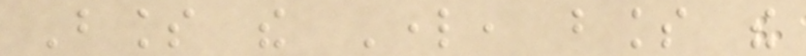Bless the Lord, bless the
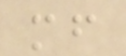mf
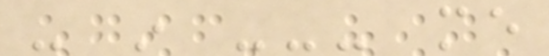- in --- me
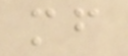mf
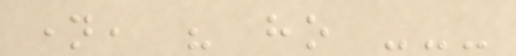name, his ho ---
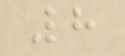8
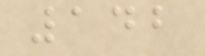142
